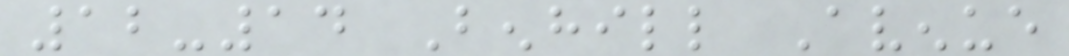12-14 Benhill Avenue
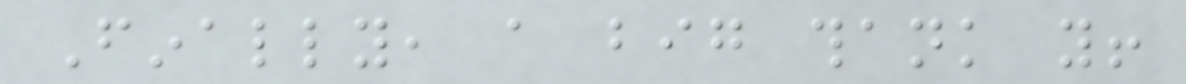Finally, a big thank you!
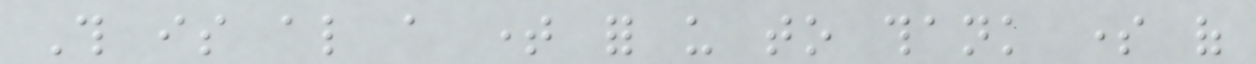This is also a time for us to thank some of
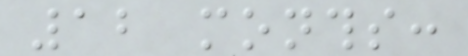12 months:
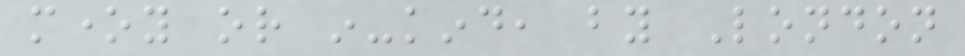money or in-kind, by London
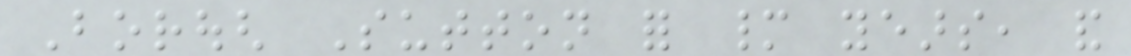Borough Sutton for many years, and
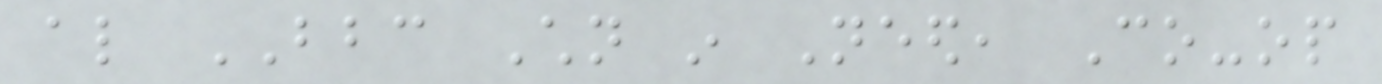also BBC Children in Need, Co-op
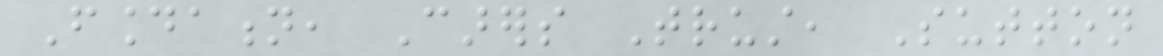Foundation, Carers Trust, Sutton
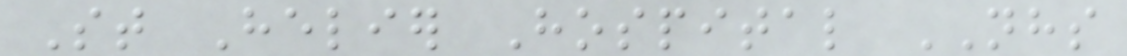St Helier Hospital NHS
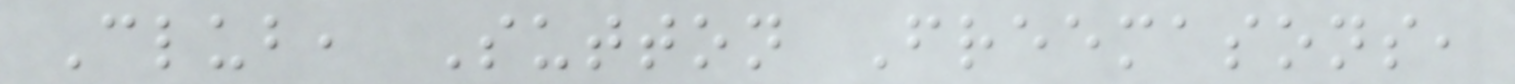Club, Sutton Freemasons,
